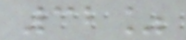32%
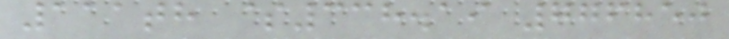111th $338.19 776850
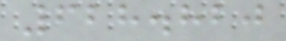628.820
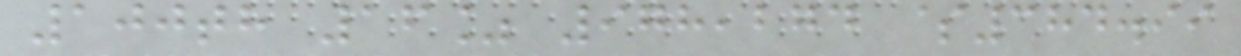100th 16% 978,274 $384.99
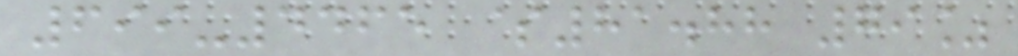699-4465 $81.88 79%
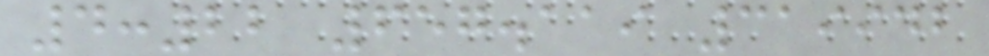4:22 657.119 319942
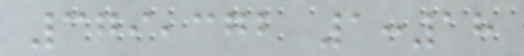379,372 1:18
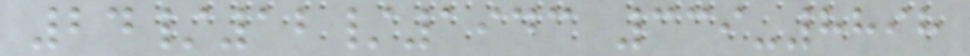24/12/1943 339-8898
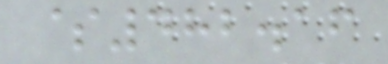$482.16
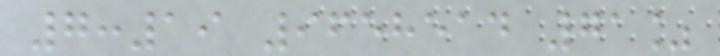7:19 9658514 71%
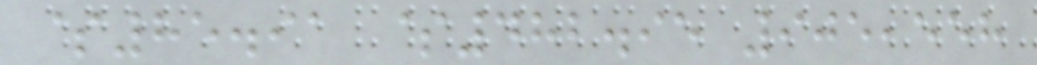$85.91 $482.95 905,558
